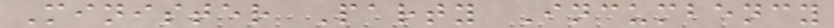Minister Party Incumbency
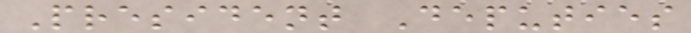President Deputies
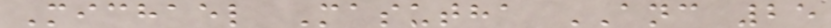Michael Masutha ANC 25
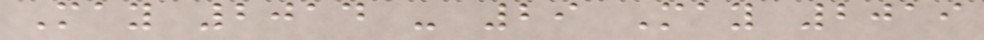May 2014 - 29 May 2019
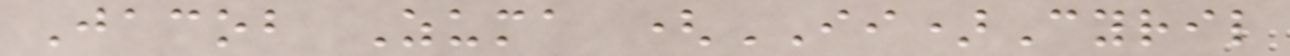Jacob Zuma (II)Cyril
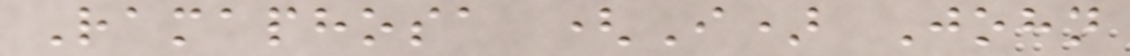Ramaphosa (I) John
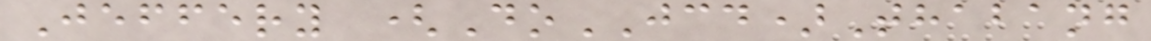Jeffery (DoJCD)Thabang
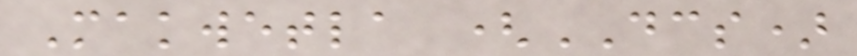Makwetla (DCS)
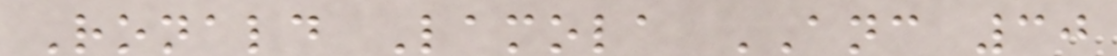Ronald Lamola ANC 30
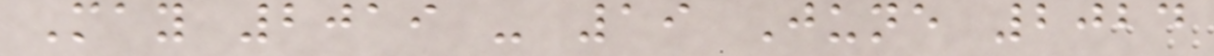May 2019 - 19 June 2024
